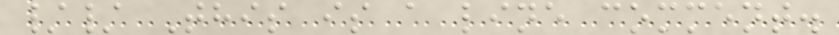// This is a line comment.
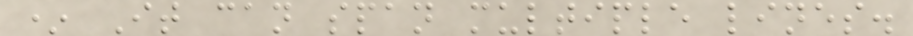* It can span multiple lines.
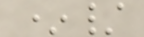*/
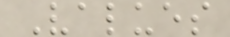Values
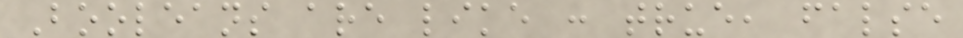Booleans are like : true, false
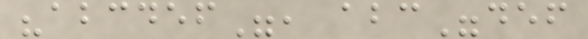"abcdef", abc"def
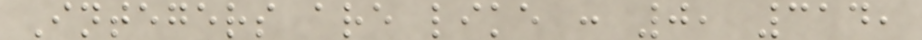Integers are like : 0, 314,
